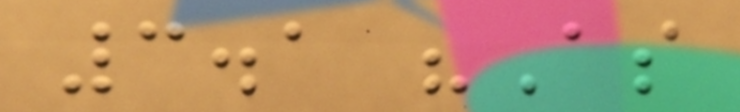3.1 "As
